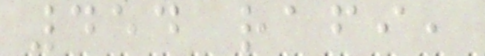454 rafi,
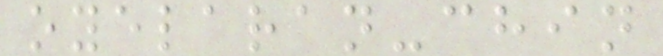oyelaran-chin
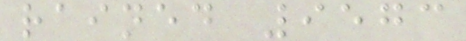rained 9573
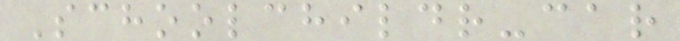Schoolchildr-car
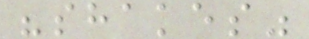"shakes"
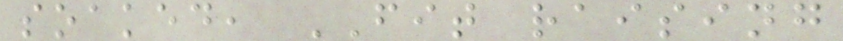soaked, FIT raising
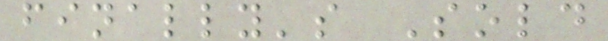finally's Sold
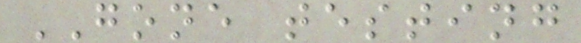GONE testing
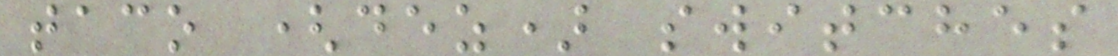taco (dez) switches
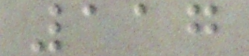117
